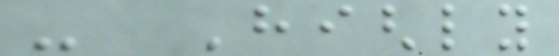- Highly
